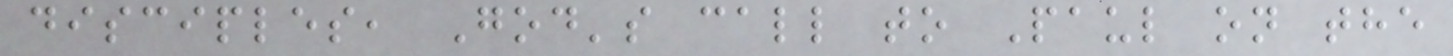disciples, God's call to Paul on the
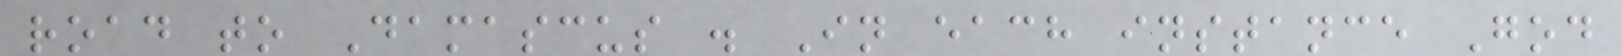road to Damascus . In each instance God
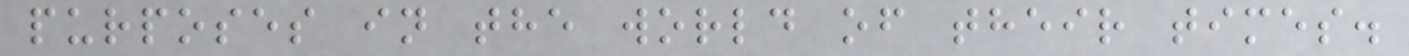purposes in the world of their times.
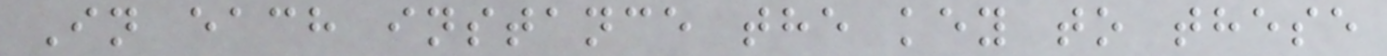In each instance the key to these
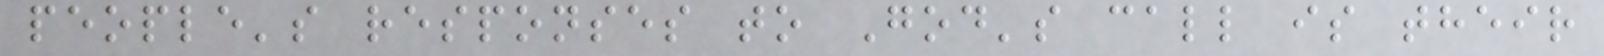people's responses to God's call is their
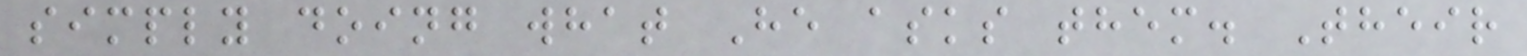simply doing what He asks them. Their
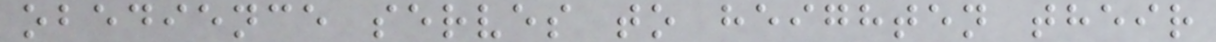obedience serves to heighten their
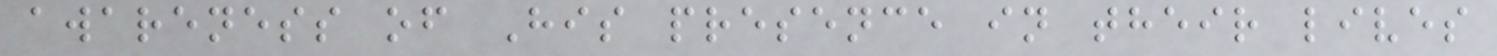awareness of His presence in their lives
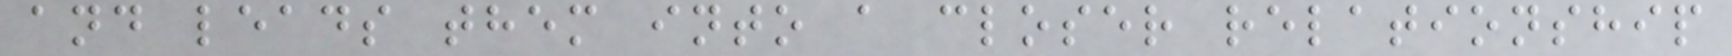and leads them into a closer relationship
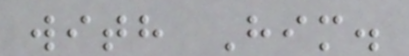with Him.
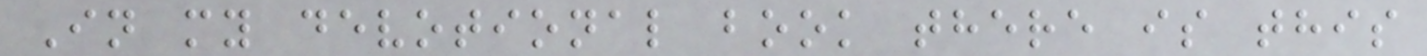In my devotional book there is this
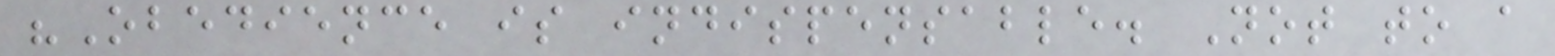"Obedience is indispensable. Not to a
